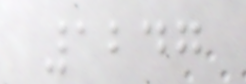1247
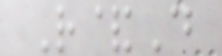R&D
